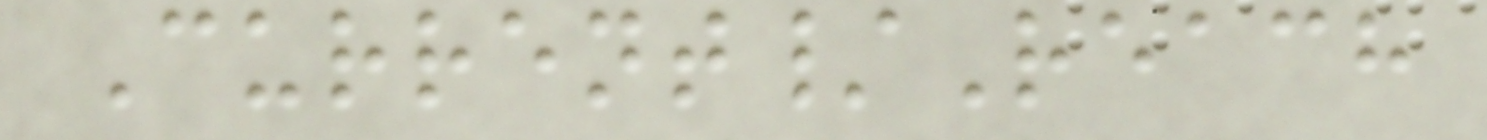Current/Reach
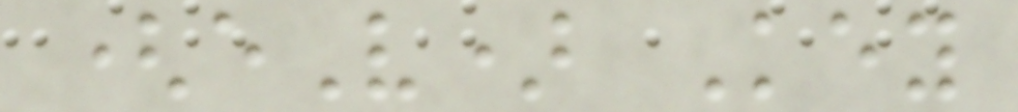(eV) Key
